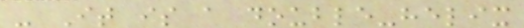- It is a double-helix
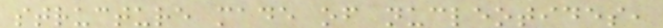structure made of nucleotides,
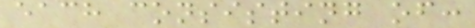each consisting of:
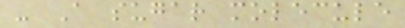- A sugar molecule
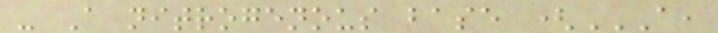- A nitrogenous base (A,
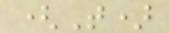(T)
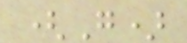(G)
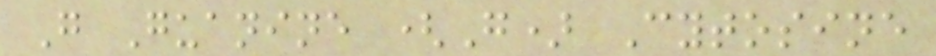G Guanine (G) Cytosine
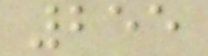255
